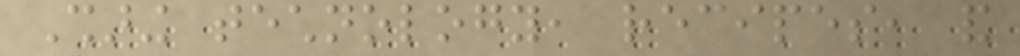Sharing technology, recipes, and
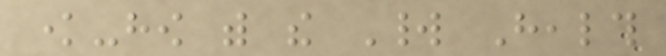know-how with the World Health
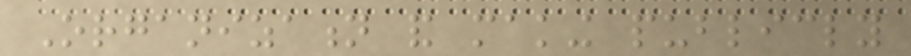Organization and making publicly
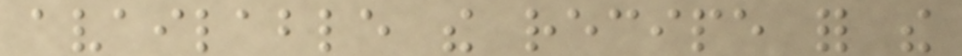available the recipe for the
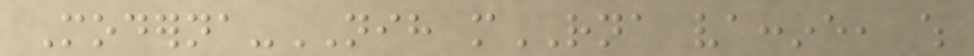Moderna-NIH mRNA vaccine, which
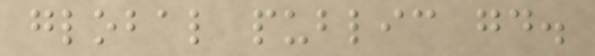global public good.
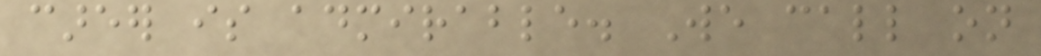career is admirable. We call on
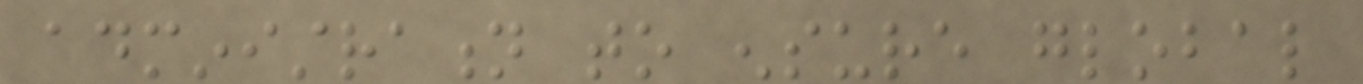administration to ensure global
